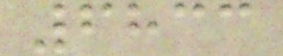6833
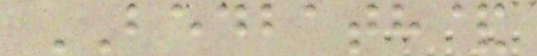BEDBATH&
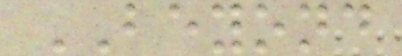BEYOND
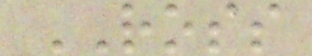ROSS
